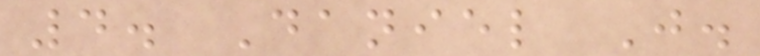4. Daniel J.
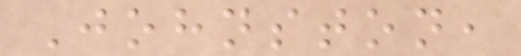Johnston,
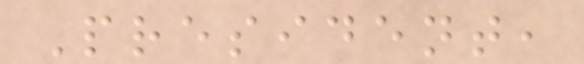President,
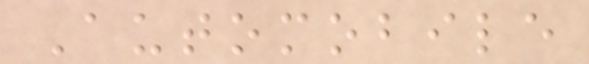Automobile
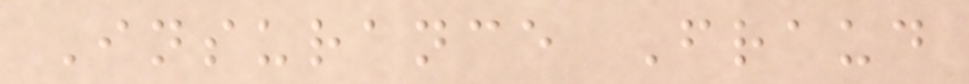Insurance Fraud
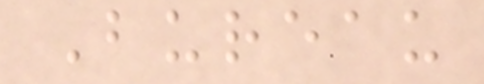Bureau
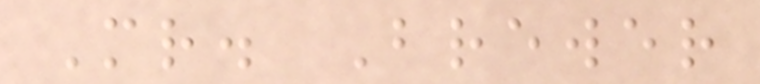Mr. Brewer
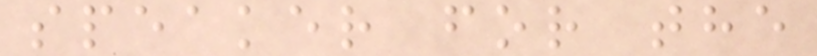speaker for the
